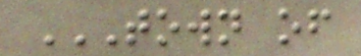TOWN OF
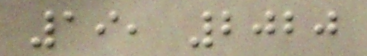19, 2020
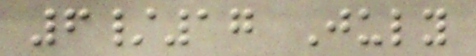6/17 July
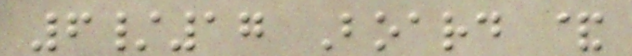6/17 Board &
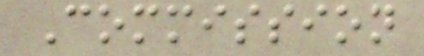Commission
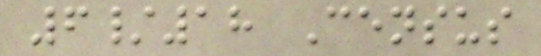6/18 Census
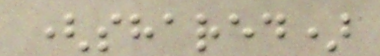(shared)
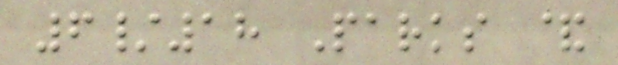6/18 Parks &
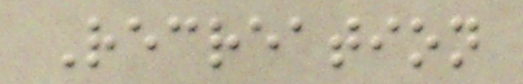Recreation
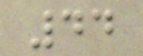44
